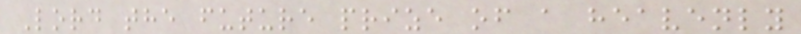Lord the future prize of a heavenly
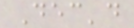Dec'd
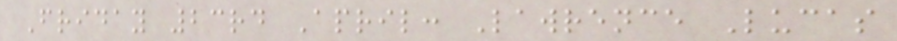Friday 23rd April: Lawrence Lucas
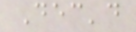Dec'd
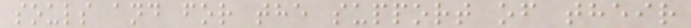souls and for the support of their
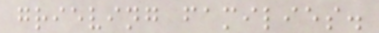grieving families.
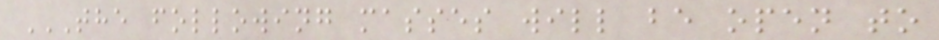THE FOLLOWING MASSES WILL BE OPEN TO
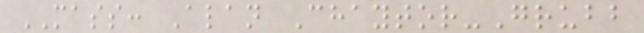MASS: Alan Chaytor-Grubb
